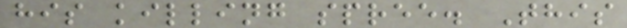his killing spree. This
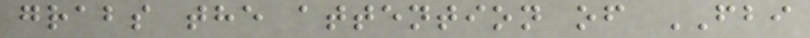grabs the attention of FBI
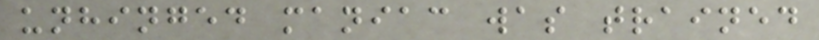unhinged maniac was trained
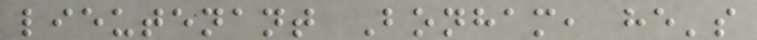lieutenant Bonham, he's
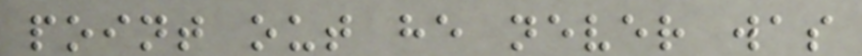point out he never was
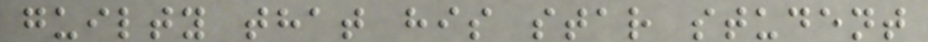guilty that his star student
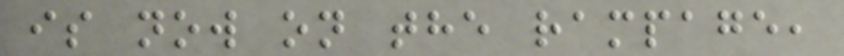is now on the rampage,
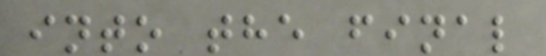into the final
